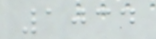1034
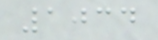1034
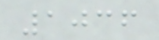1036
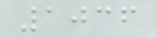1036
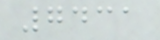7431
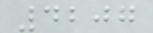4207
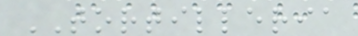TORTILLERIA
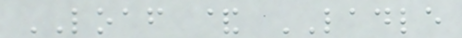LOAF & LADLE
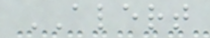ALERT
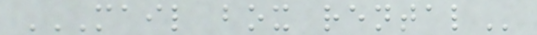MAIL BOX RENTAL
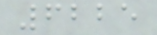6225
